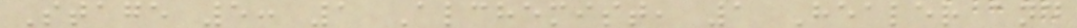Stage 5: 1 Alchemist, 1 Healer and
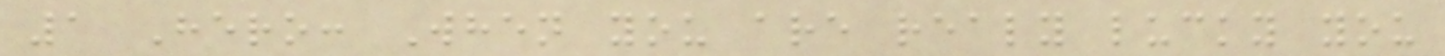1 Hero: When you are realy lucky you
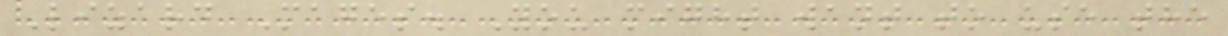Lizard Mages. You might want to use the
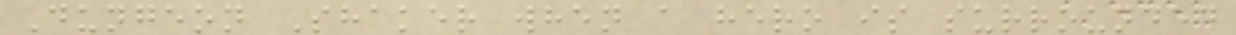Dungeon Shaker when a hero is surrounded
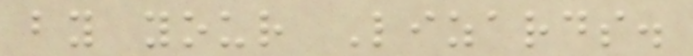by your Lizards.
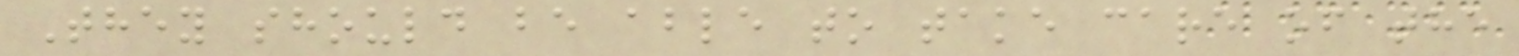They should be able to take care of the
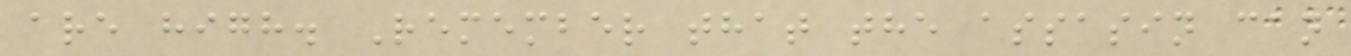are high. Remember that the assasin can
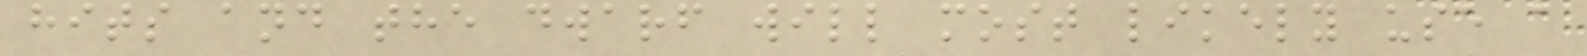hits and the dwarf will most likely use a
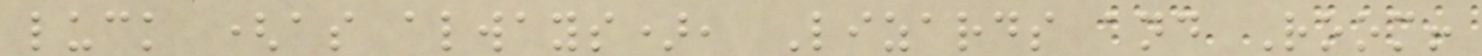luck (as always), Lizards and Room!
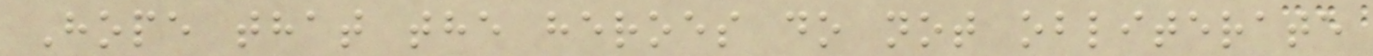Hope that the heroes do not obliterate
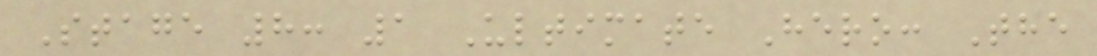Stage 8: 1 Ultimate Hero: The
